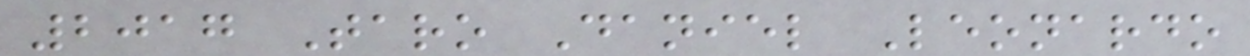2017 Taro Daniel Leonardo
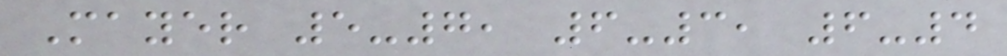Mayer 5-7, 6-3, 6-4
